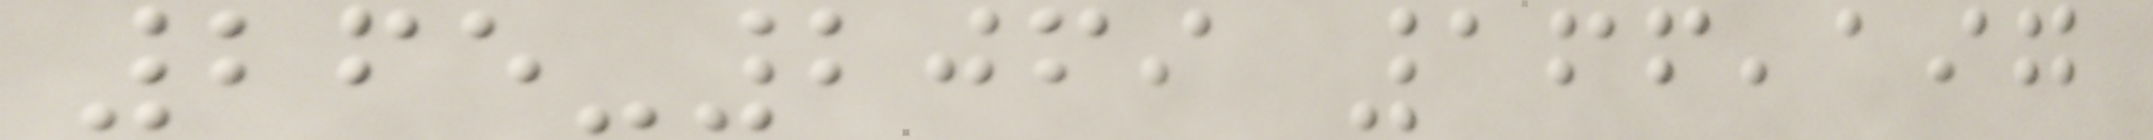265-2069 166,197
